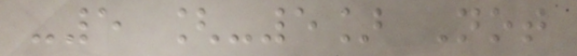-5 [-5] Not
